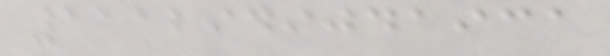1112949041931
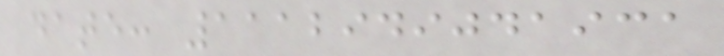date: 1112949041931
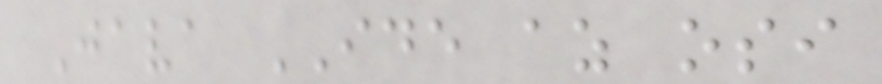Java IDE az osi
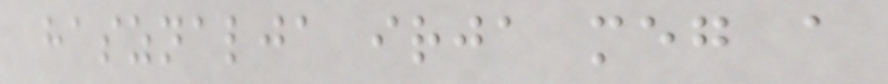hasznalja irja meg a
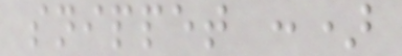snippet :)
